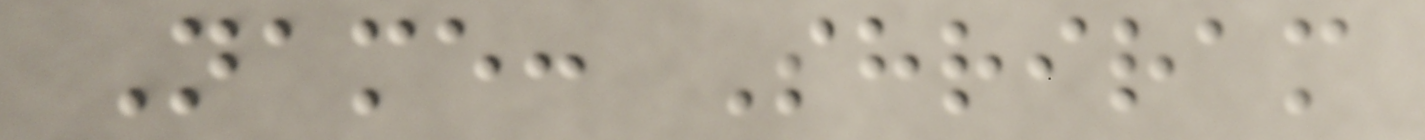Name: Shriram
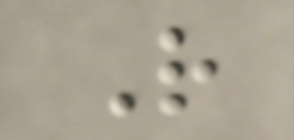R
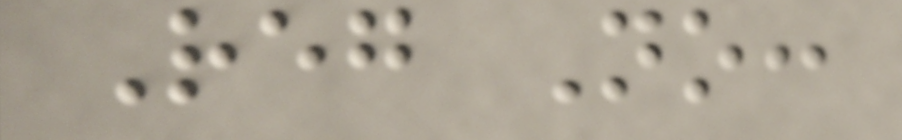Reg No:
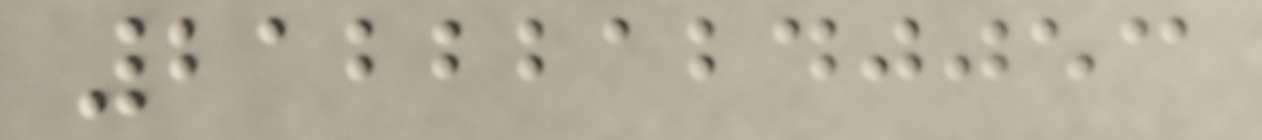212221240053
